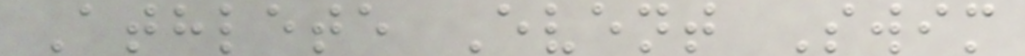Athlete Event Swim
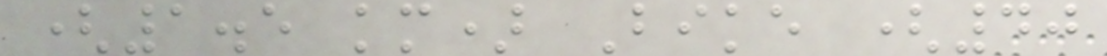(1.5 km) Bike (40
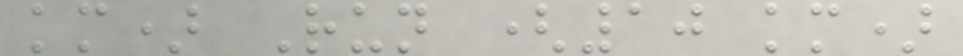km) Run (10 km)
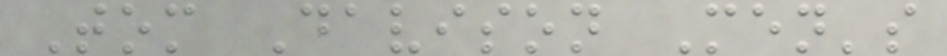Tom Davison Men's
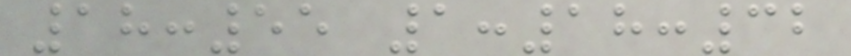18:55 1:18:32
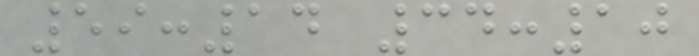59:14 34:10
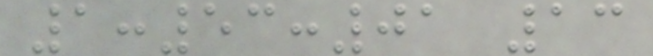1:53:01 13
